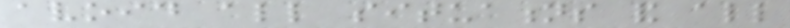avoid all situations and all
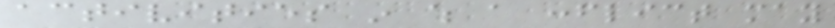activities in which a conflict may
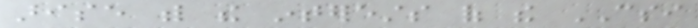arise with the interests of the CSI
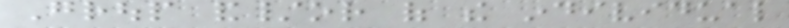Group and/or of the individual
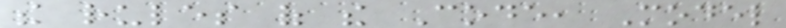the rules of the Code, Model
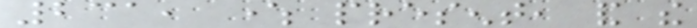231, where present, and the
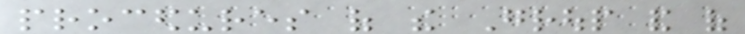procedures of the Group and of
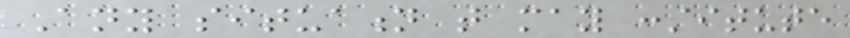Any situation that may constitute
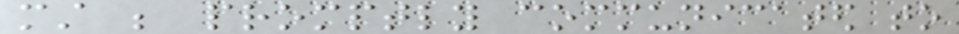must be promptly communicated to
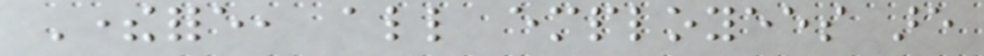Therefore, all employees are
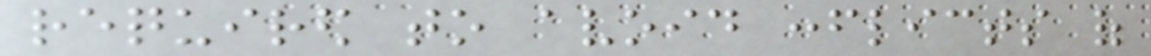required to avoid conflicts of
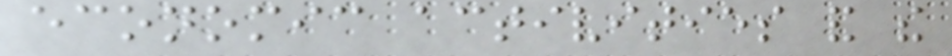economic activities and the
